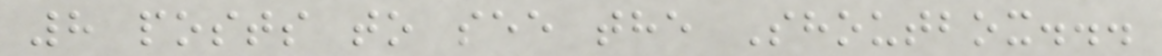8 posts to see the Shoutbox...
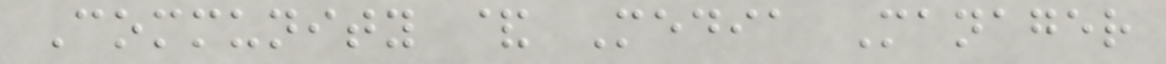Community & Media Manager
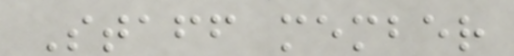Staff member
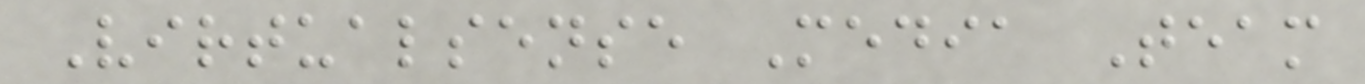Virtualsense Media Team
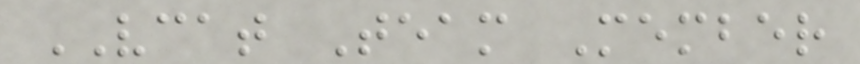VCAT Team Member
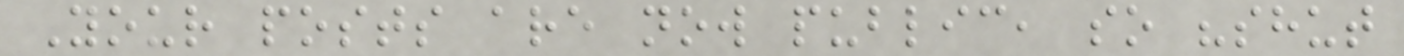Your posts are now public, so "shut
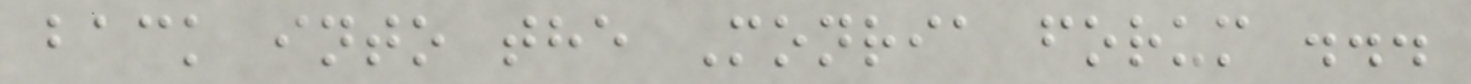back into the Monria forum ...
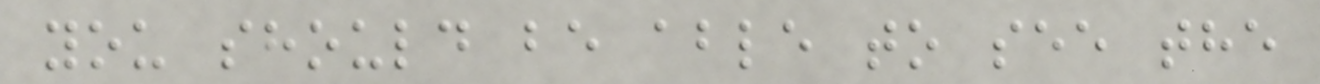you should be able to see the
